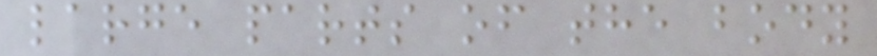large parts of the body
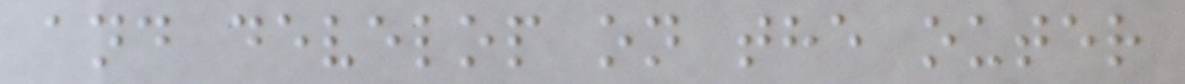and develop on the outer
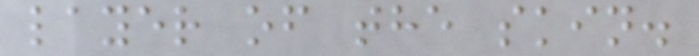layer of the skin.
